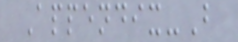Appendix-B
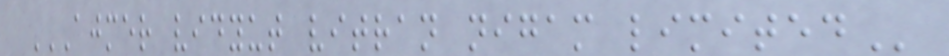AJMER VIDYUT VITRAN NIGAM LIMITED
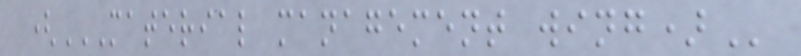(MATERIAL MANAGEMENT WING)
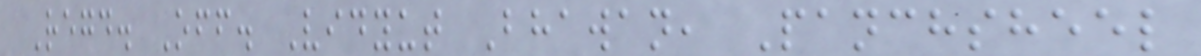Regd. Off. Vidyut Bhawan, Panchsheel
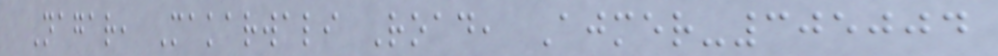Nagar, Makarwali Road, Ajmer-305004
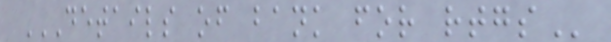DETAILS OF BANK FOR RTGS
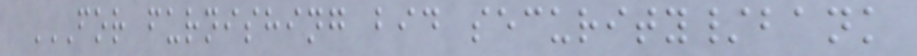FOR FURNISHING BID SECURITY/BANK
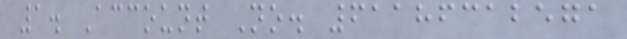1. Account No. 61186312571
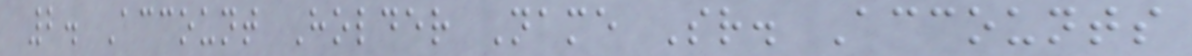2. Account Holder Name Sr. Accounts
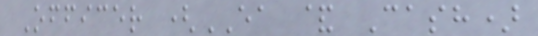Officer (EA & Cash)
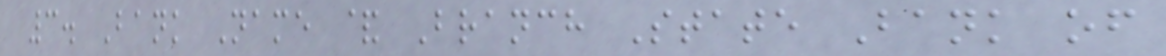3. Bank Name & Branch State Bank of
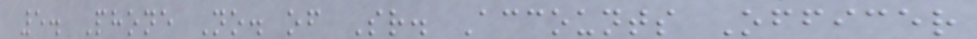5. Phone No. of Sr. Accounts Officer
